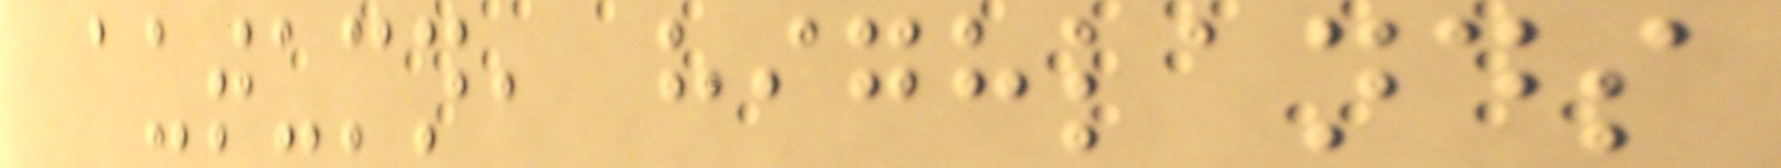autumn, highlands
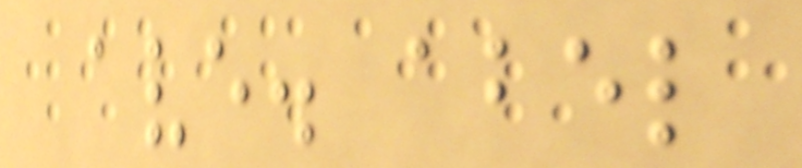ave. abel
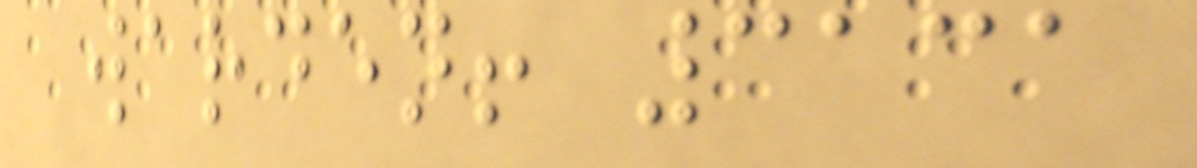warden! 3131
